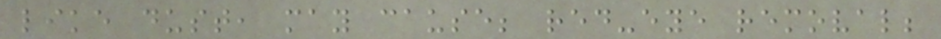like dust, may cause; red-eye removal;
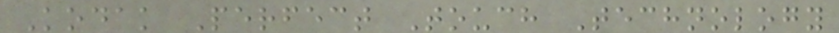Kodak Perfect Touch Technology
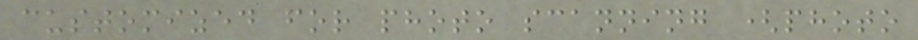customized for photo scanning (photo
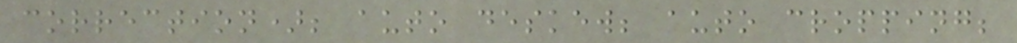correction); auto deskew; auto cropping;
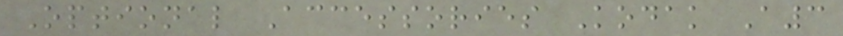Optional Accessories Kodak A3
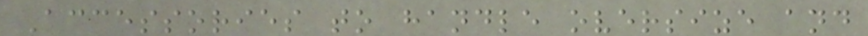Accessories to handle oversize and
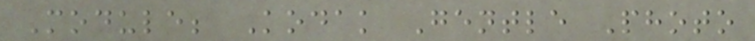Module; Kodak Gentle Photo
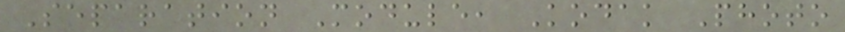Separation Module, Kodak Photo
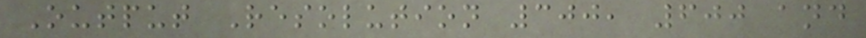Output Resolution 300, 600 and
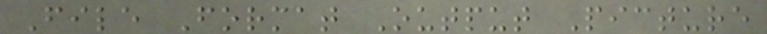File Format Output Picture
